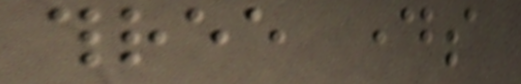three days
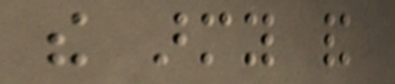the army and
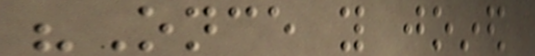"Once you joined
